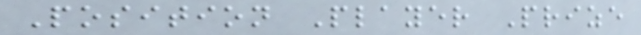Position Player Prize
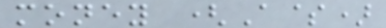money (A$)
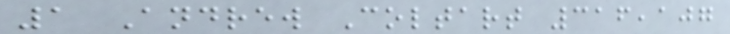1 Andrew Coltart 316,107
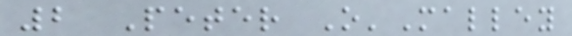2 Peter O'Malley
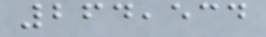264,534
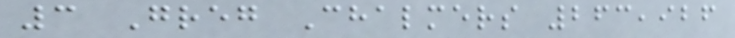3 Greg Chalmers 263,926
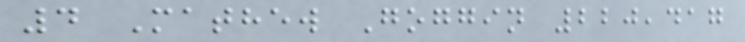4 Mathew Goggin 220,417
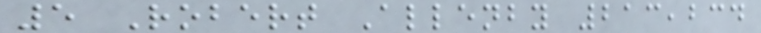5 Robert Allenby 213,234
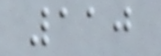110
